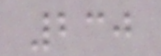230
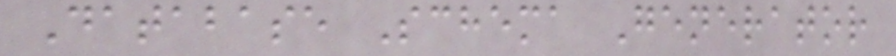Database Schema Generator
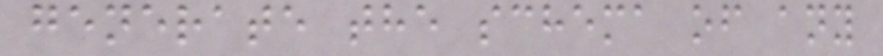generate the schema of any
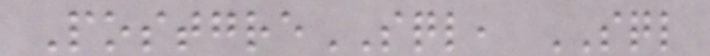PostgreSQL, SQL
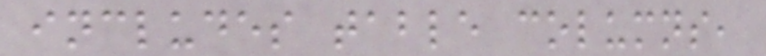includes table columns,
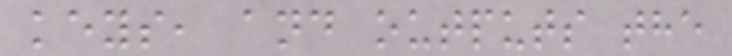keys, and outputs the
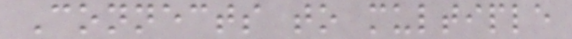Connects to multiple
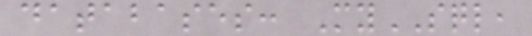databases: MySQL,
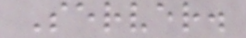Server.
